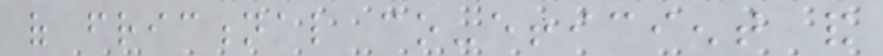of frictional co-efficient and
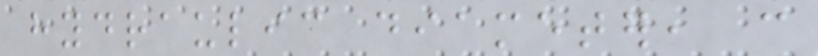hydraulic diameter, can
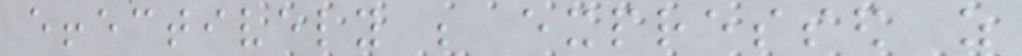effectively be expressed as
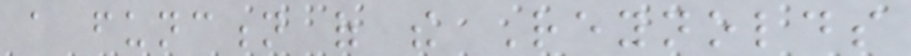a function of the Reynolds
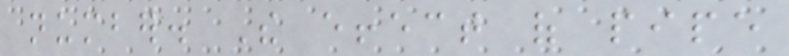number. The effect of pipe
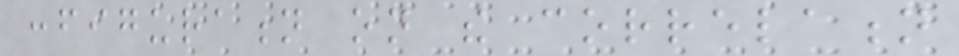configuration on the correlation
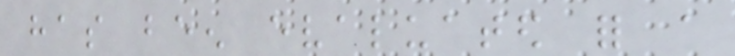has been evaluated for a
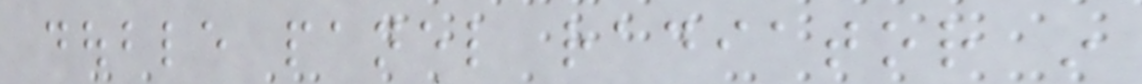double panel radiator in
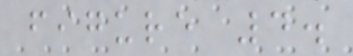figure 4.
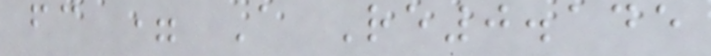fc = A Re0.145
